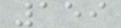159
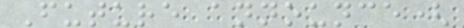Future announce(
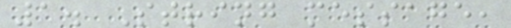1. String message,
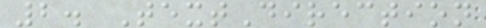2. TextDirection
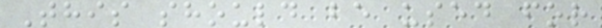This should be used for
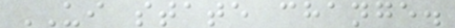UI state change.
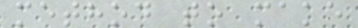method to make
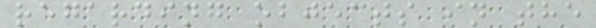regarding objects in the
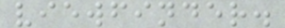viewfinder.
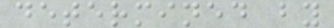determined by
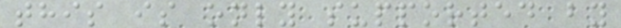this is only supported by
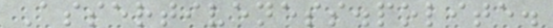Assertiveness.polite.
